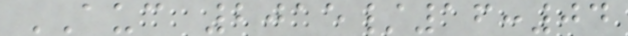AUC 2015/16:04
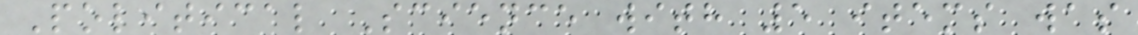Political Science with 5 items was
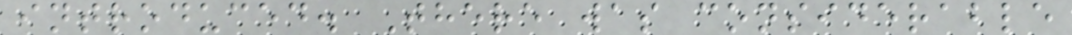introduced. There was considerable
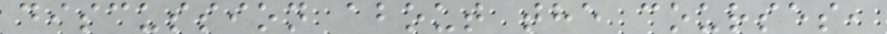discussion about the courses,
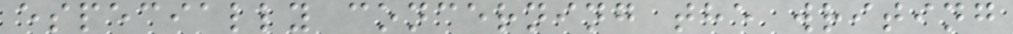especially concerning the writing
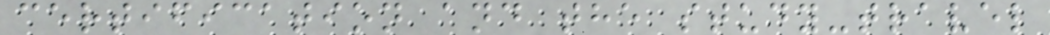certification and the study-travel
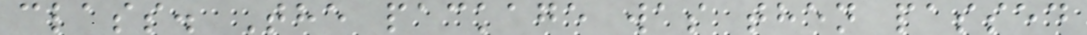class. The package was then passed
